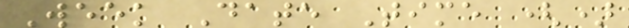Week Date Time ()
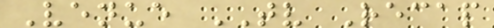Venue TV Recap
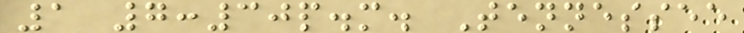1 7:30p.m. Tennessee
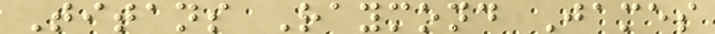Titans Raymond James
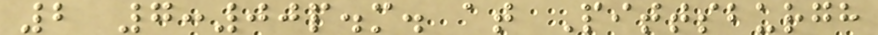2 7:00p.m. at Pittsburgh
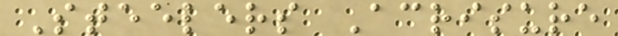Steelers Acrisure
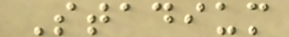Stadium
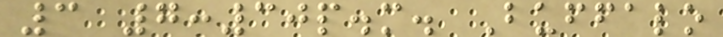3 7:30p.m. Buffalo
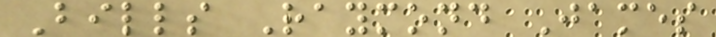Bills Raymond James
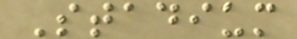Stadium
